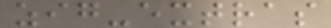zig-extras
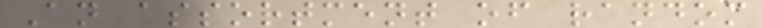An assortment of random
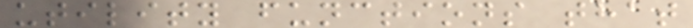utility functions that
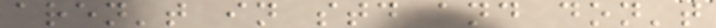aren't in std and don't
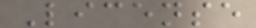License
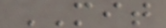MIT
